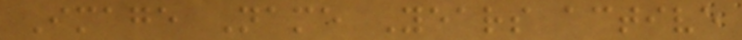Image Name Years active
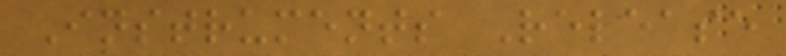Instruments Release
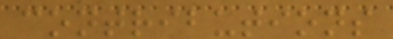contributions
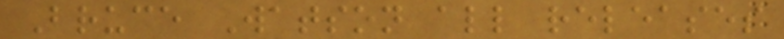Bruce Watson all releases
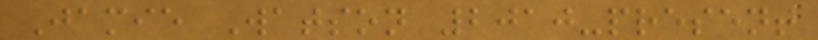Jamie Watson 2010-present
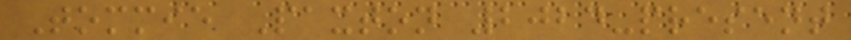Tommie Paxton 2024-present
